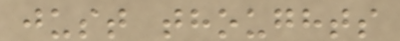just thoughts
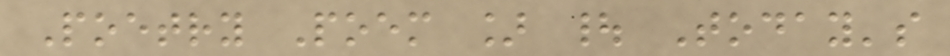Poetry Poem ] | Today's
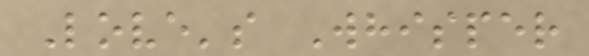Love's Whisper
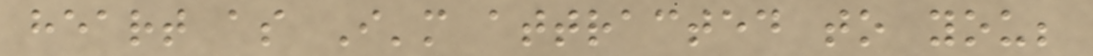heart as I'm attracted to you;
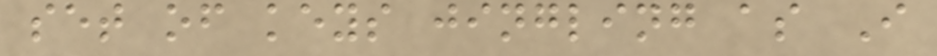set of keys jingling as I
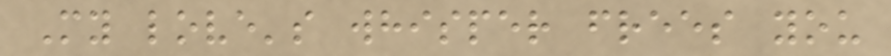My love's whisper frees you
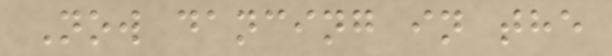Now dancing in the
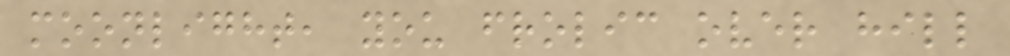moonlight, you frolic over hill
